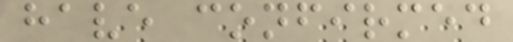have confirmed
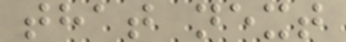that next
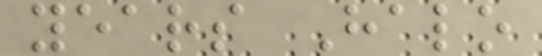years Halo
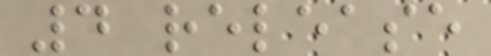4 release
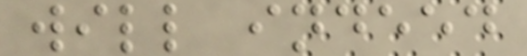will indeed
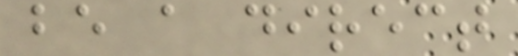be a direct
